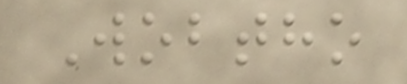Wobtho
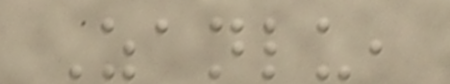Zanlu,
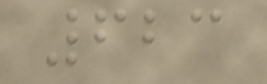623
